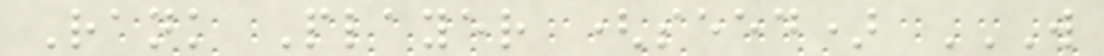Rank Player (seed) W
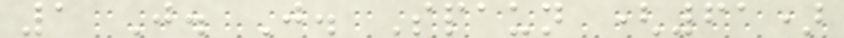1 J. J. Spaun (61)
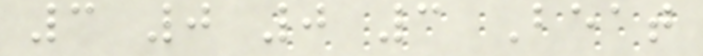3 0 0 3 Beat
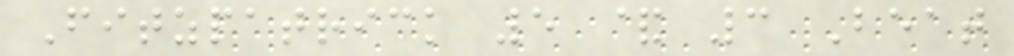Fitzpatrick 5 & 3 Beat
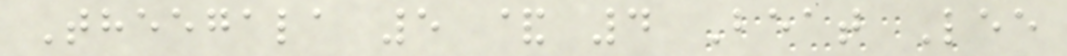Theegala 5 & 4 Beat Lee
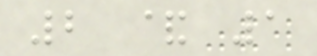2 & 1
